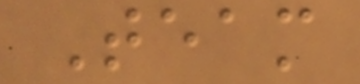Team
